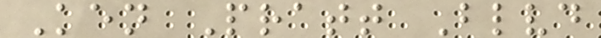Ken Pratt Blvd
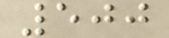500
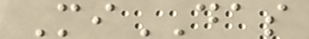MiDAS
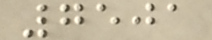7501
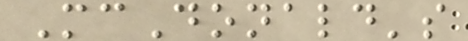McDonald's
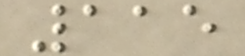115
